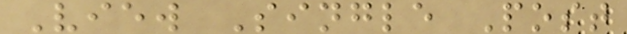View Single Post
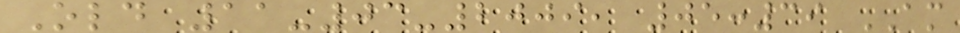Old 11-03-2009, 05:39 AM
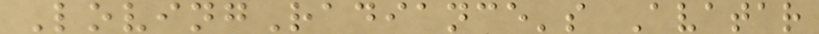LovingRadiance's Avatar
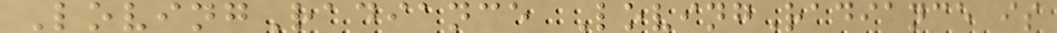LovingRadiance LovingRadiance is
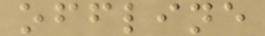offline
